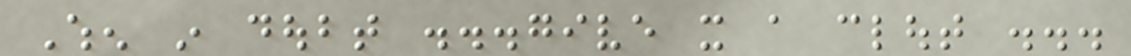When in doubt ...give it a clout ...
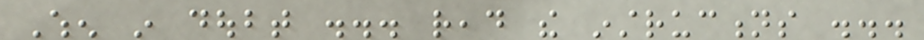When in doubt ... read the instructions ...
